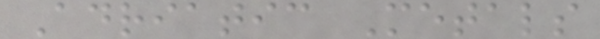Adriatic Metals
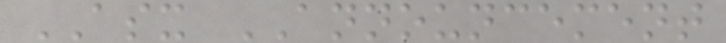ASX ANNOUNCEMENT
